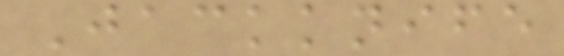Jackknife
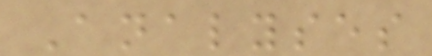Analyses
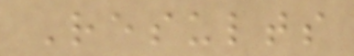Results
